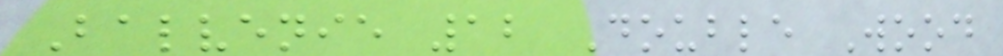Balvenie 12 Double Wood
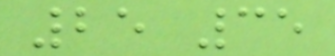25 35
